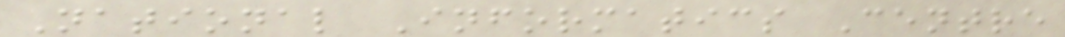National Informatics Centre
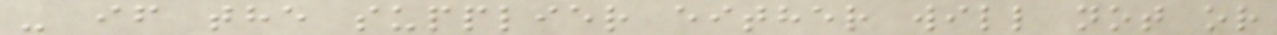- if the supplier either will not or
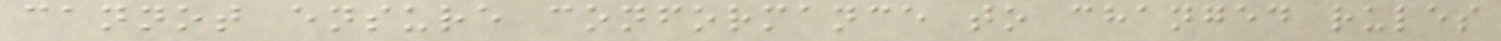cannot ensure conformance to changed rules
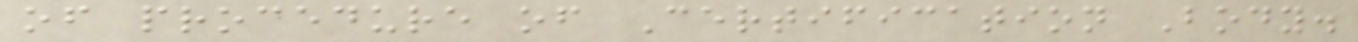of procedure of Certification Body.
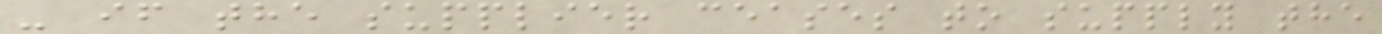- if the supplier ceases to supply the
